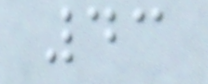43
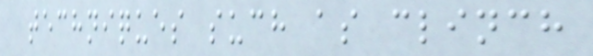techniques such as clinch
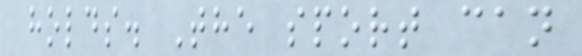holds. The sport can
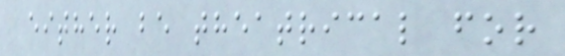either be theatrical for
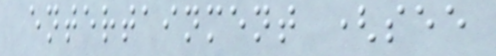entertainment (see
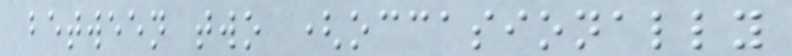between two (occasionally
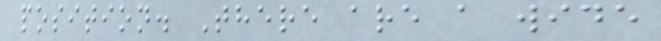position. There are a wide
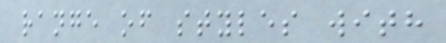range of styles with
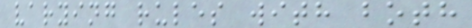varying rules with both
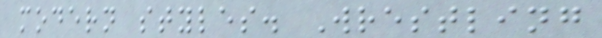modern styles. Wrestling
